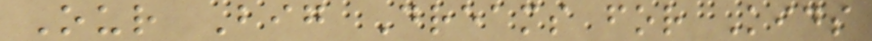Our Big Dreams for Kids
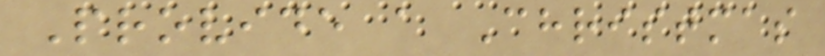Provide a Christmas
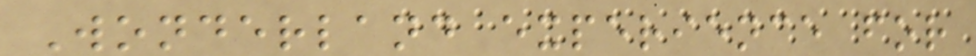Wonderland experience for
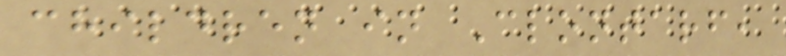children in Clontarf,
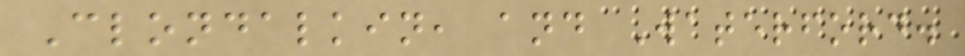Clondalkin, and Waterford.
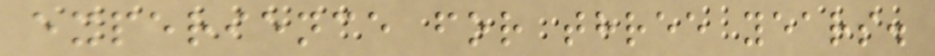experience for three years.
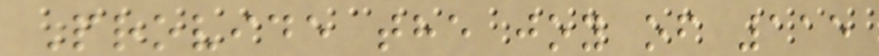Provide the joy of 115
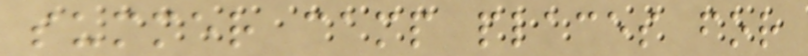summer camp places for
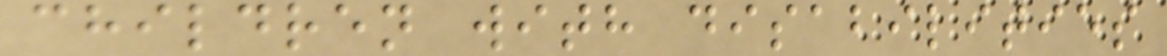children with disabilities
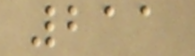211
